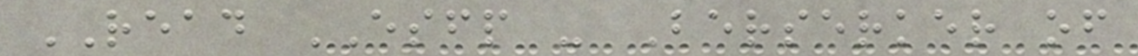READ ESFP - Berserker of
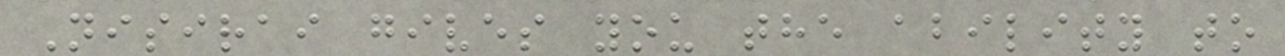Nisirai gives you the ability to
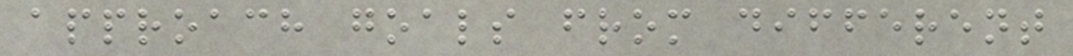approach goals from different
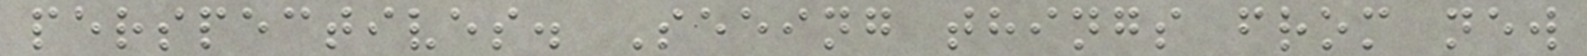perspectives. Seeing things from new
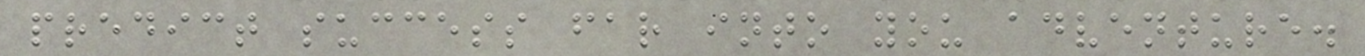predict success far into you adventure.
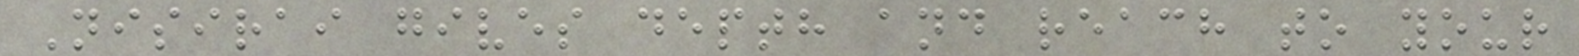Nisirai gives depth and reach to your
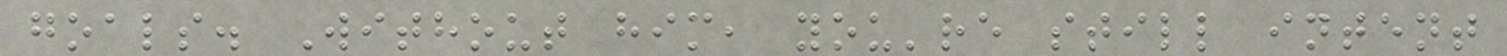goals. Without him, you're still intent
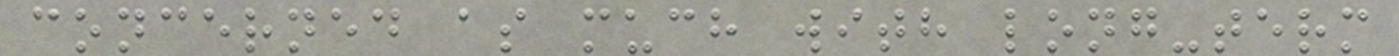concerned as much with long-term
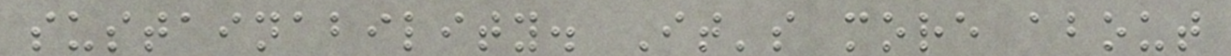sustainability. It's more about
